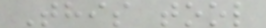This tool
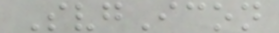SvgIcon
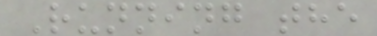Running the
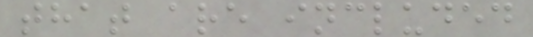that are included
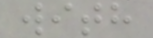with
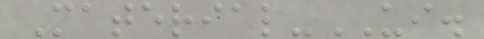Material-UI.
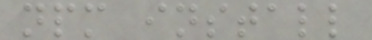npm install
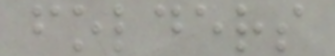folders
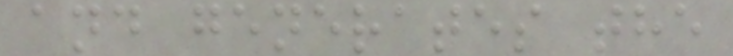and generates the
